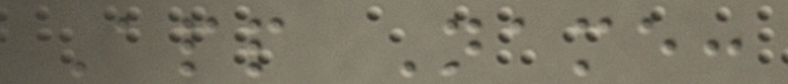App Name:
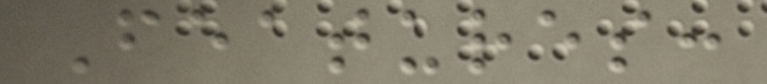Features:
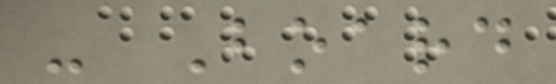- Board
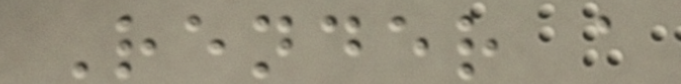Render a
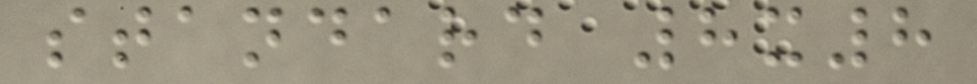standard 8x8
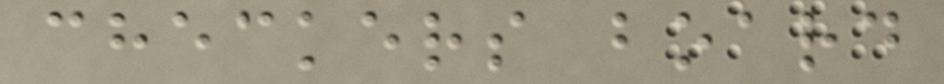checkers board
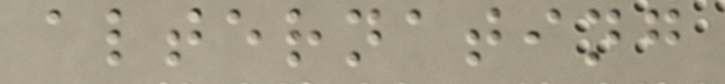alternating
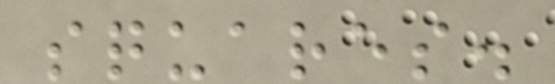squares.
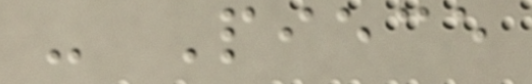- Piece
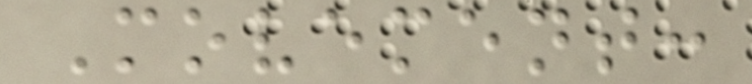Movement:
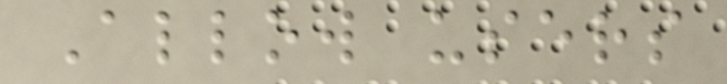Allow users
